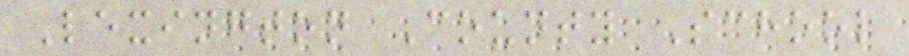Lexington County School
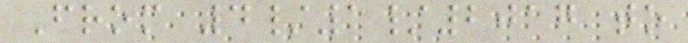From 4/1/2017 to
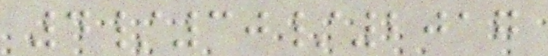4/30/2017
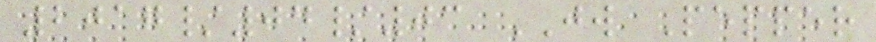2017/04/03 JW Pepper
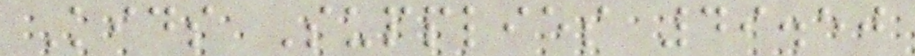Kids Supplies 49.50
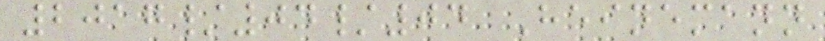2017/04/04 Heinemann
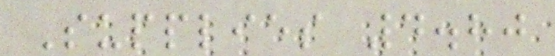Supplies 4.80
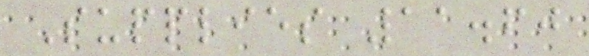Supplies 11.60
